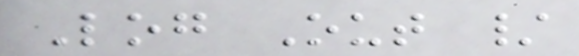Log Out /
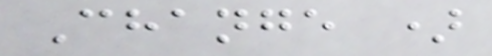Change )
